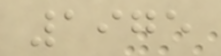1975
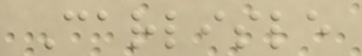Carlisle
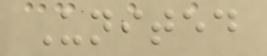United
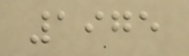1975
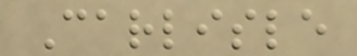Carlisle
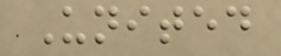United
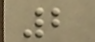2
